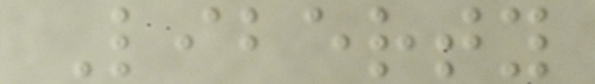Liberty
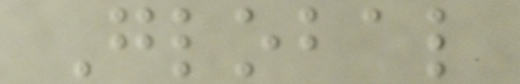Global
